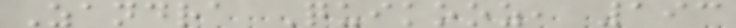Zandra Quikooz, 193
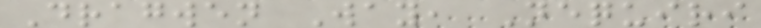Dragwen Way, Nequiri
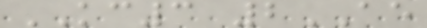KC3 2AE
